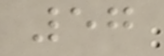57
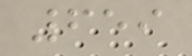659
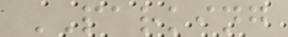PARKING
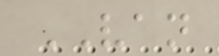VAN
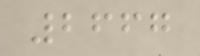2667
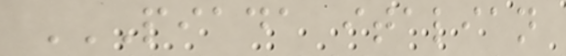PIADA ITALIAN
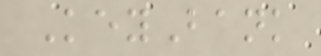KeyBank
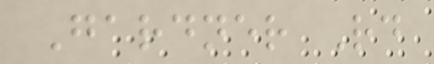Gardner Rd
